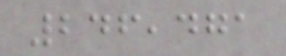246,471
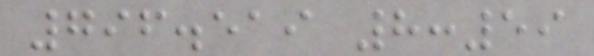796.519 8:59
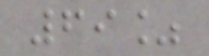69%
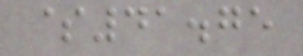$41.75
